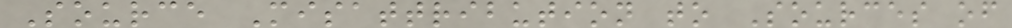Source Misattribution to Sources of
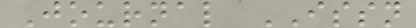Journal ISSN
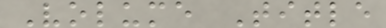Volume Title
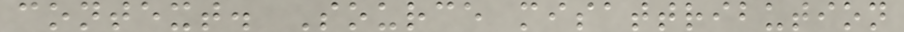context. Source misattribution
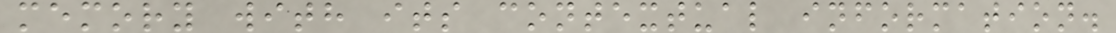memory with its contextual information.
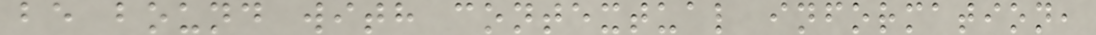be bound with contextual information,
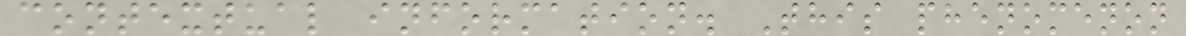contextual information. This phenomenon
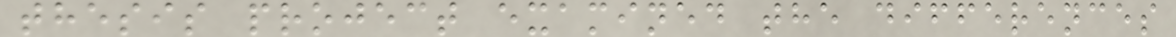thesis project examined the differences
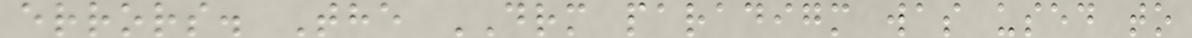errors. The DRM paradigm was used to
